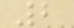2
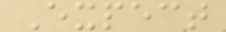Expect
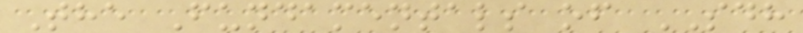The Fundamentals of SDH
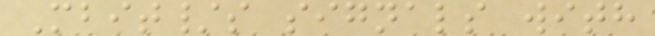Mbit/s signals with
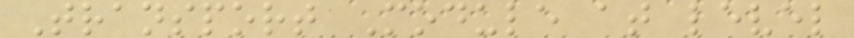Transport Module at level
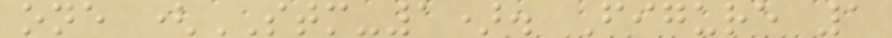one (STM-1). Figure 1
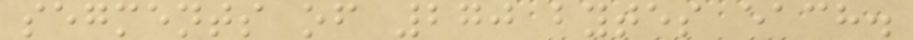segments of 270 bytes each.
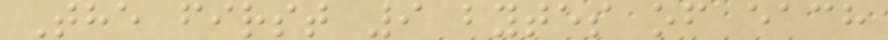The first 9 bytes of each
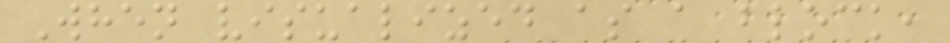When visualized as a block,
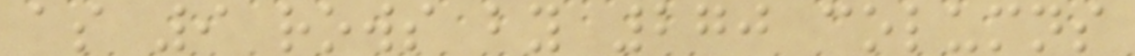as 9 rows by 270 columns
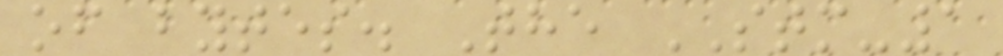of bytes. The STM-1
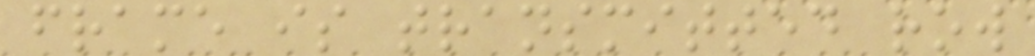frame is transmitted row
